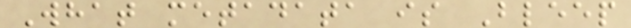What metadata is Bleep
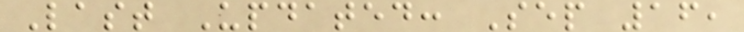Last Updated: Sep 16,
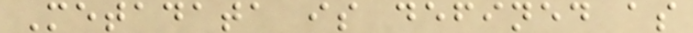Metadata is defined as
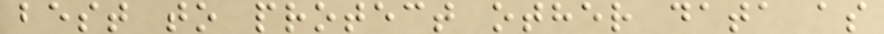best to protect other data as
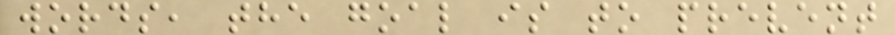words, the goal is to prevent
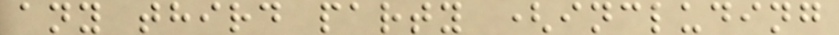any third party (including
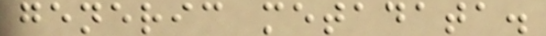generic metadata.
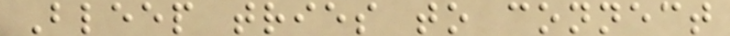Bleep tries to connect
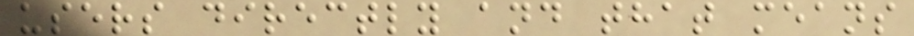users directly and that means
